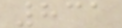831
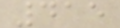415
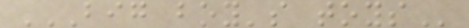BIG BOY'S TOYS
